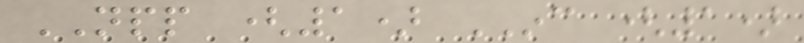NPP (1) INC (1)
